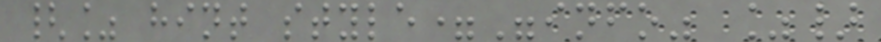{% hint style="info" %}
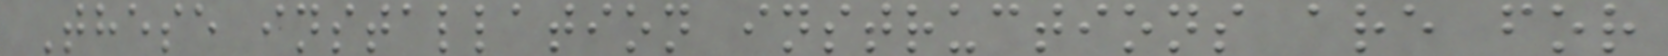These installation instructions are for
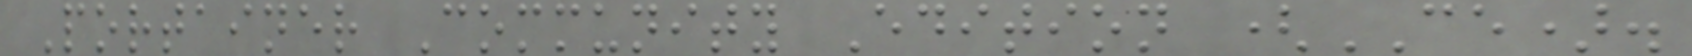Portainer Community Edition (CE).
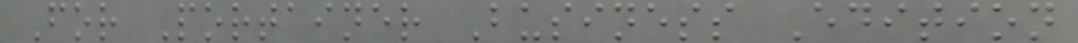For Portainer Business Edition
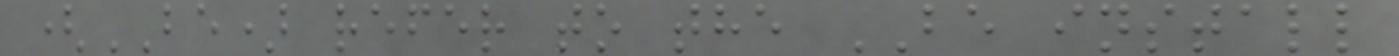(BE) refer to the BE install
